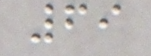69
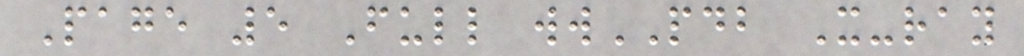Page 5 Full wwPDB X-ray
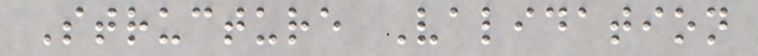Structure Validation
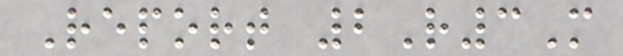Report 2R3M
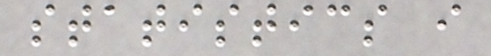statistics i
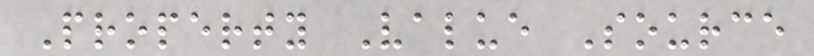Property Value Source
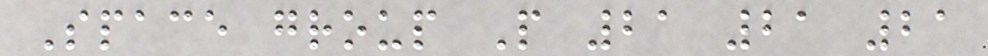Space group P 21 21 21
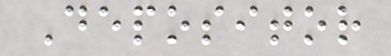Depositor
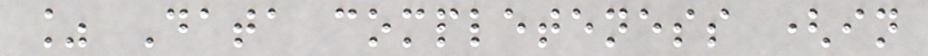% Data completeness (in
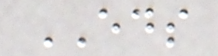EDS
